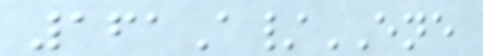161A/ENE
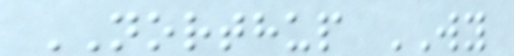NORTHUP WY
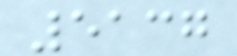5137
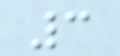3
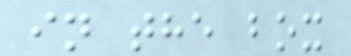in the box
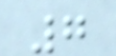7
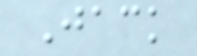Jack
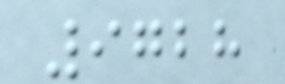9728
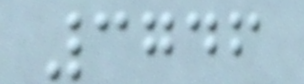3746
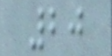20
